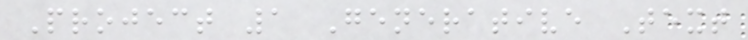Project 1 Generative Text
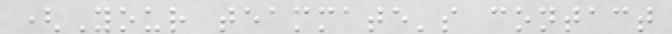(Your teammate's contact
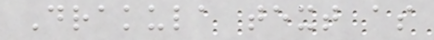Drakula text as
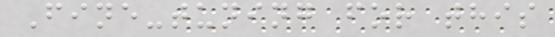Fine-tuning for this
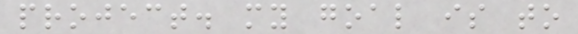project. my goal is to
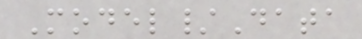Model/Data
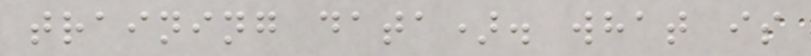training data). what is
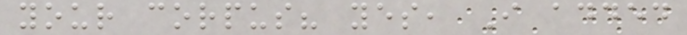your corpus? yes, I added
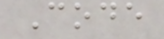Code
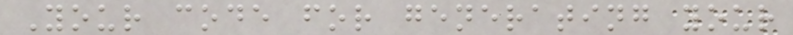Your code for generating your
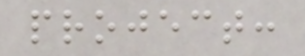project:
